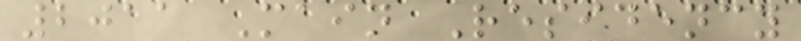2011 Main Residency
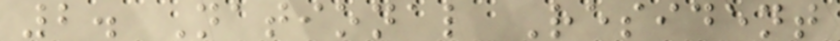2. National Resident
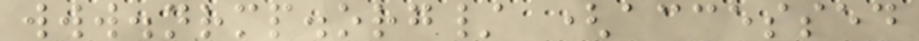www.nrmp.org/ (accessed
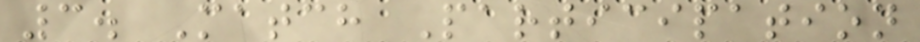3. Match Participation
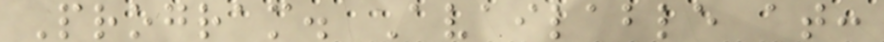Program. Available at:
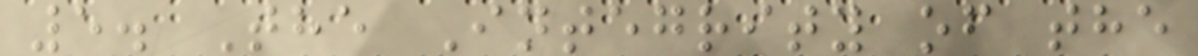5. The Integrity of the
